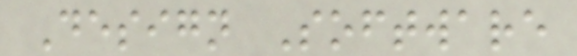Design Software
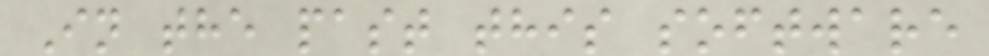In the past this software
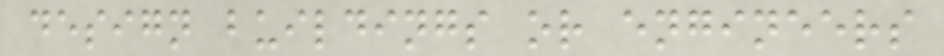design buildings or engineers
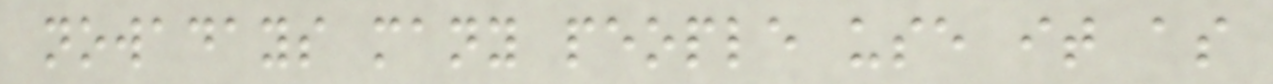nowadays many people use it as
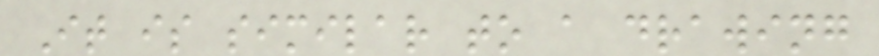It is similar to a drawing
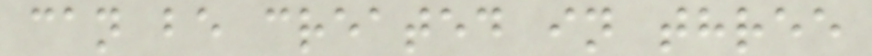can be created in three
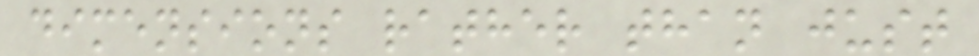dimensions rather than just
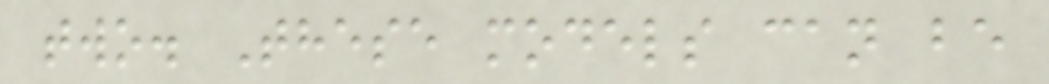two. These models can be
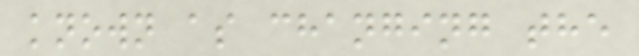known as changing the
